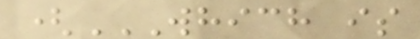(WHICH IS
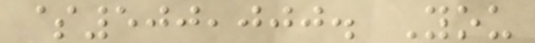$500,000. You
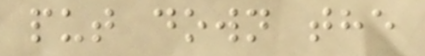put down the
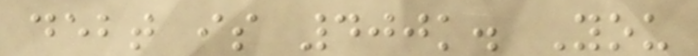debt is 400k. You
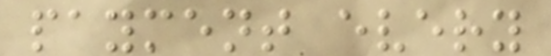payment every
